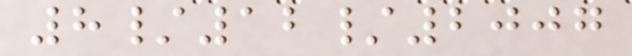8/12/2007
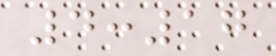4:17
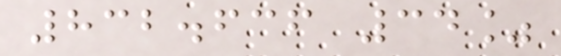832.636 34%
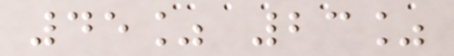45% 23%
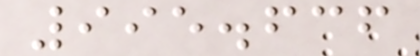995.636
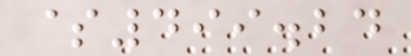$499.24
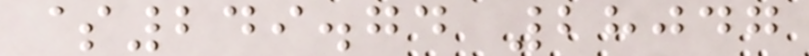$249.74 28047
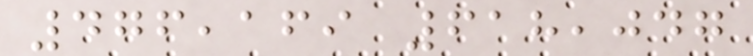476,169 618,047
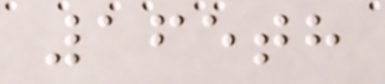165th
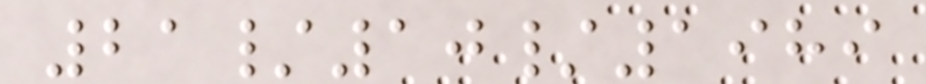21/10/1989
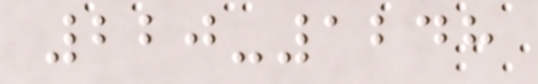220-1248
